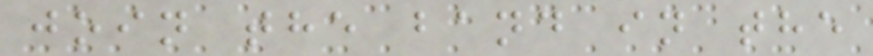join the band in the
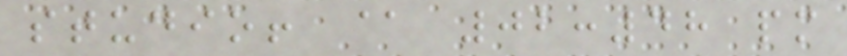studio! @ 02:48 pm
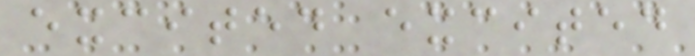excited excited
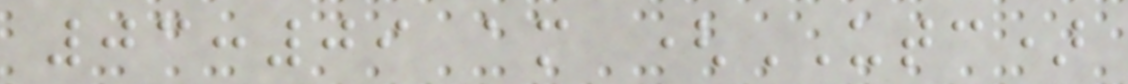03:09 am (UTC)
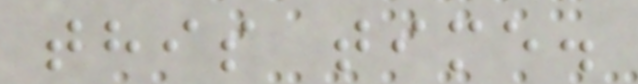this time.
